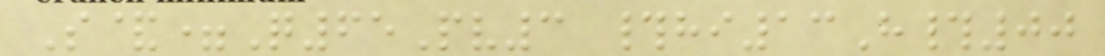S&=Q65Pv3 #hi13H#00
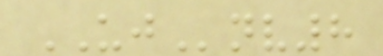UJnv8
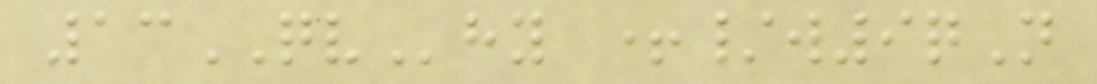13QVhy +/w9qN
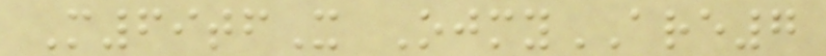M69tfX OjmyARE7
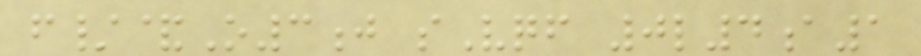f/&O3j sVqf 0l4a1
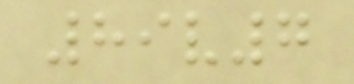89v7
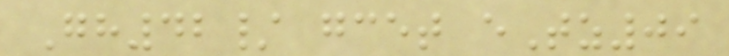Gh42/ gcet eTz09
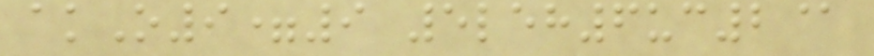akO9=9 5leh6uc2@
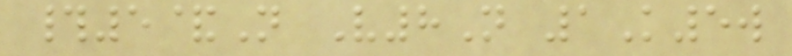#5&N V8N 1K5w
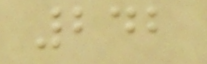242
